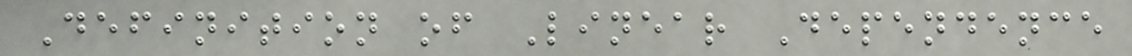Definition of Linear Dependence
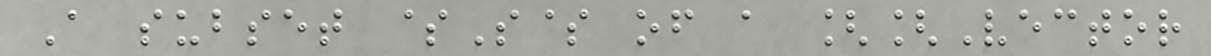A subset $S$ of a [[Vector
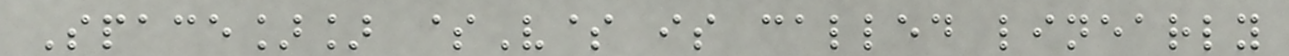Space]] $V$ is called linearly
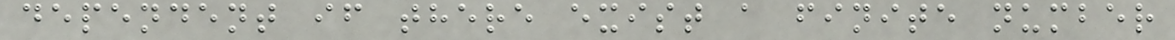dependent if there exist a finite number
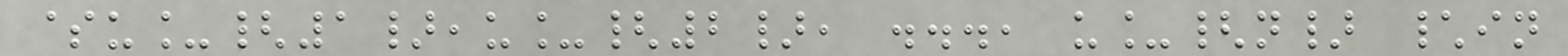$u_{1},u_{2}, ..., u_{n} \in
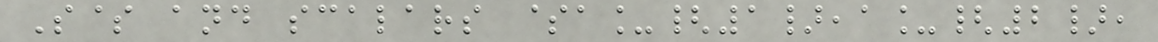S$ and scalars $a_{1},a_{2},
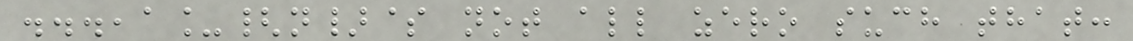...,a_{n}$ not all zero such that:
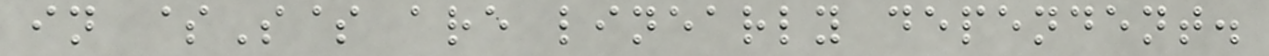in $S$ are linearly dependent.
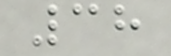38
